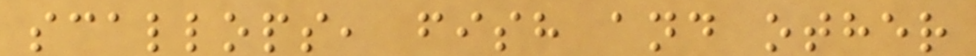scallops, fish and other
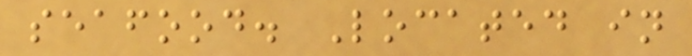seafood. Located in
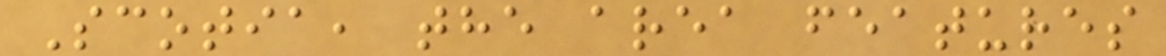Scotia, the area features
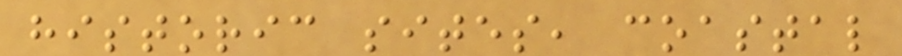historic sites, coastal
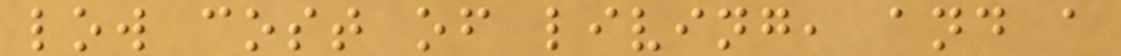low cost of living, and a
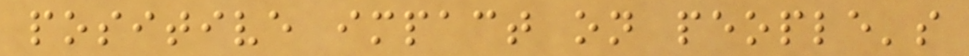positive impact on people's
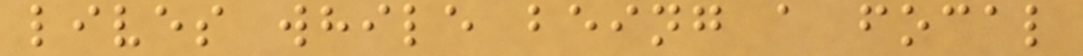lives while being a focal
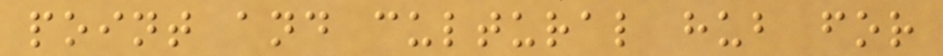point and cultural hub for
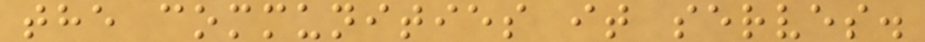the communities it serves.
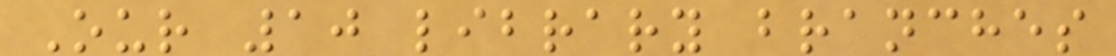Our 10 library branches
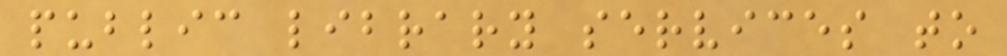public library services to
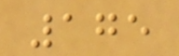175
